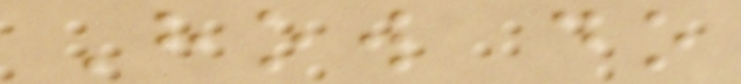How do
